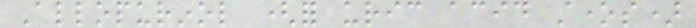Allopurinol (for uric acid stones)
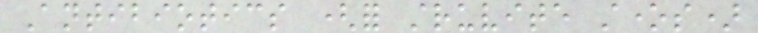Antibiotics (for struvite stones)
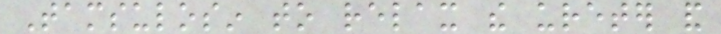Tamsulosin to relax the ureter and
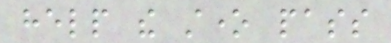help the stone pass
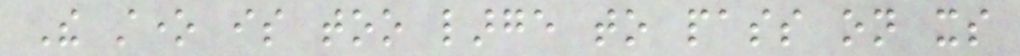The stone is too large to pass on its
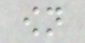own
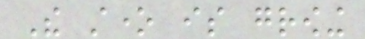The stone is growing
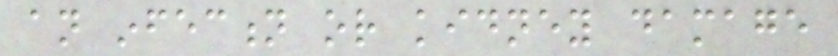an infection or kidney damage
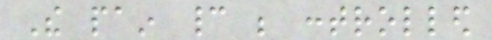The pain cannot be controlled
